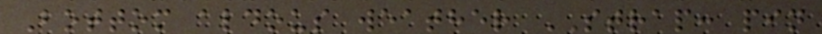Bottom aldous weather STRAP: pin
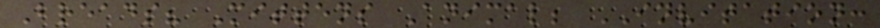Breads? Mittens Animal; INVITATION:
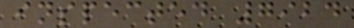inspected 7924
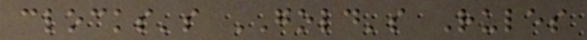clocks's GOLD's Rules
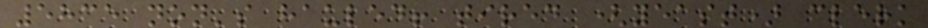5835 non's hauled! tired (yeast) clerk
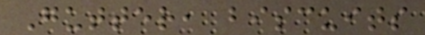Gutter, biscuits
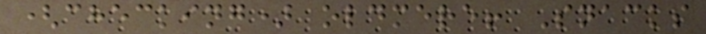(checking) oldmere! Snacks
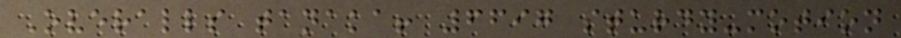Overalls tanaka! 6697 sturdy-motion
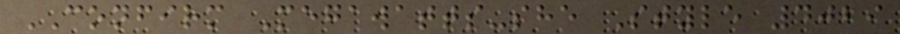CONFIRM Megawatts-she Style 4029
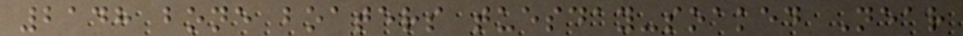2148 bone boaters tuesday-soaked Near
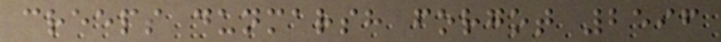creeps dunmarsh forgot 2596
